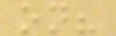on?
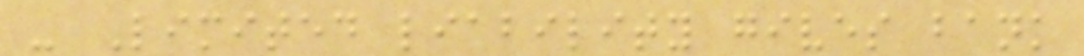- Limited liability gives bank
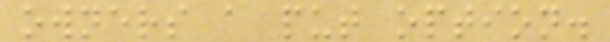owners a put option.
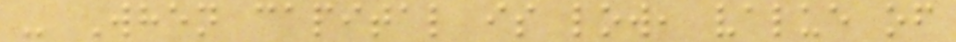- When capital is low, value of
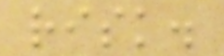risk.
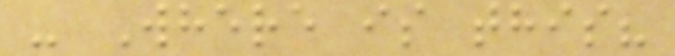- Where is this?
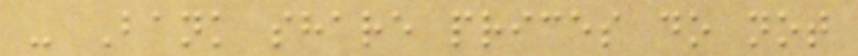- Bank share prices do not
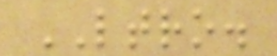LTRO.
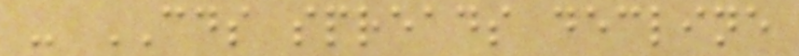- CDS spreads decline
